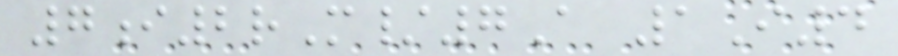7i2rM/7A 1I4
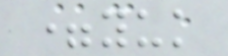=yuk
